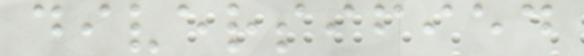diversified
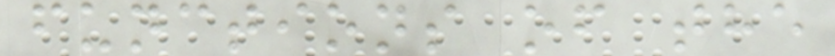functions of the
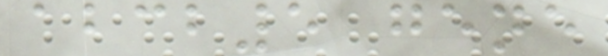abcb5 gene
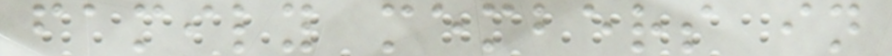family members in
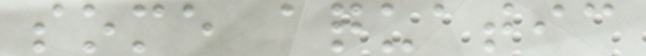some aquatic
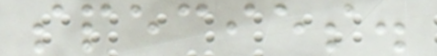species.
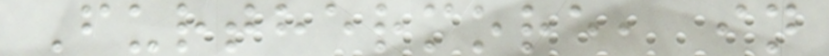Furthermore, in
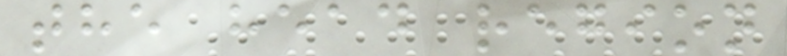the head region
